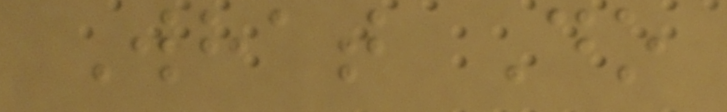What Do
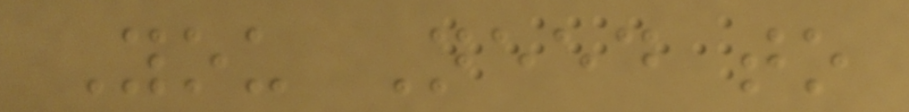You Need to
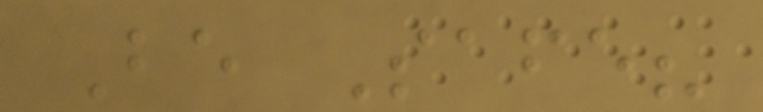Be Safe?
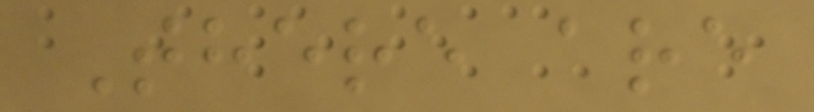There are
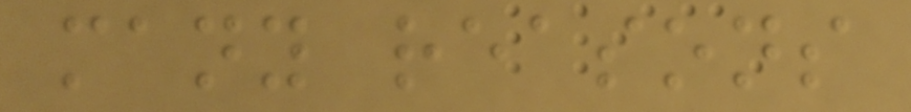many reasons
